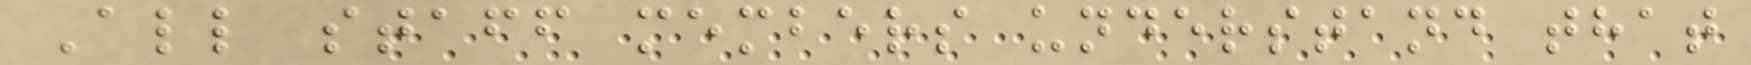All staff members understand that
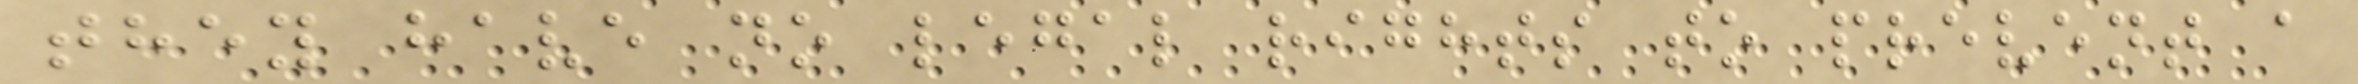they have no legal rights to prevent a
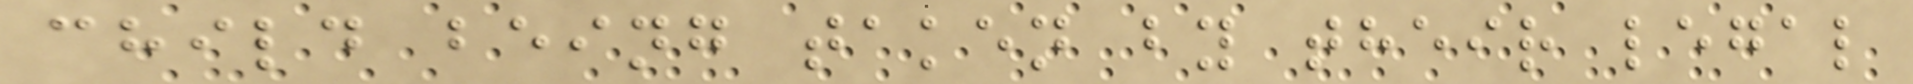child being taken by their legal
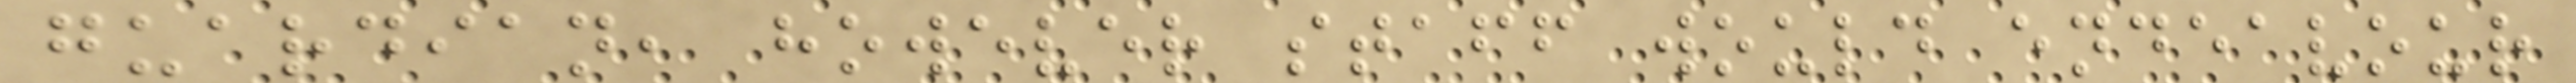guardian, however staff would endeavour
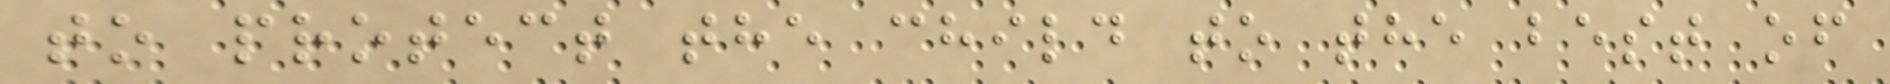to protect the child to the best of
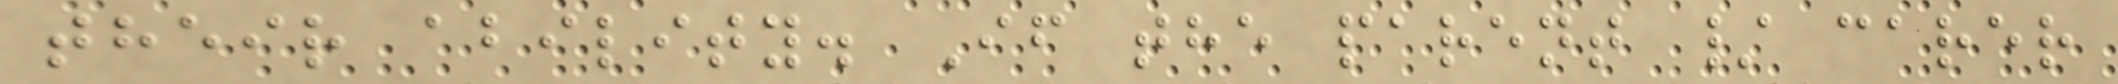their ability. If the parent / carer
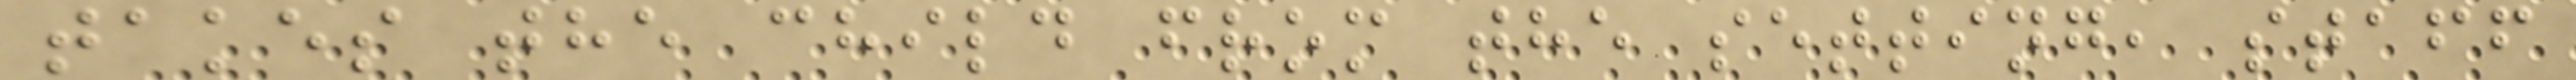takes the child from the setting, staff
